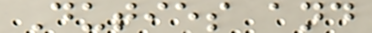Duties and
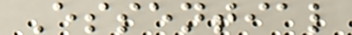Essential
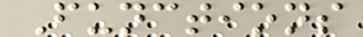Functions
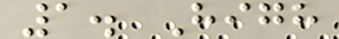1. High
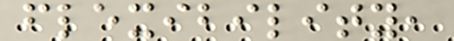flexibility,
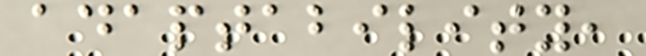adaptability,
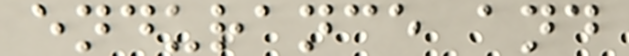endurance and
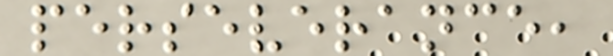perseverance,
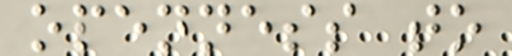openness to
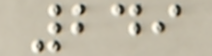249
